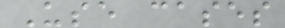Use cases
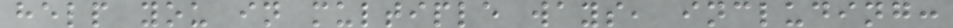help you in multiple ways, including:
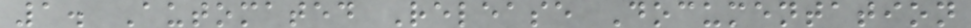1. Automated Release Documentation
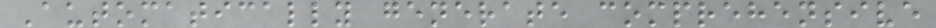Automatically generate comprehensive
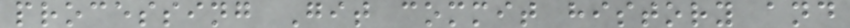processing Git commit history and
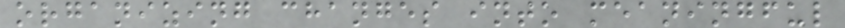organizing changes into meaningful
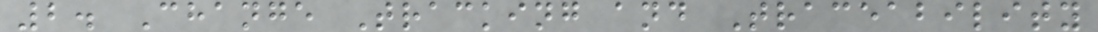2. Change Tracking and Traceability
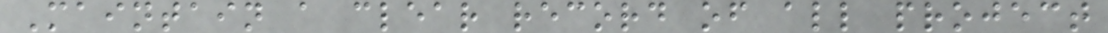Maintain a clear record of all project
